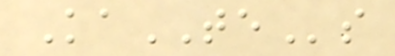KaTEs
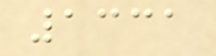1331
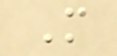M
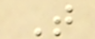T
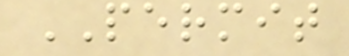PERMIT
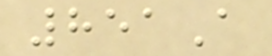851A
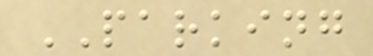PARKING
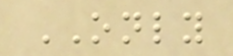ONLY
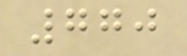770
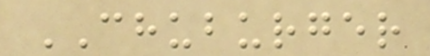CHUBURGER
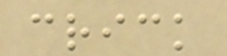crick
